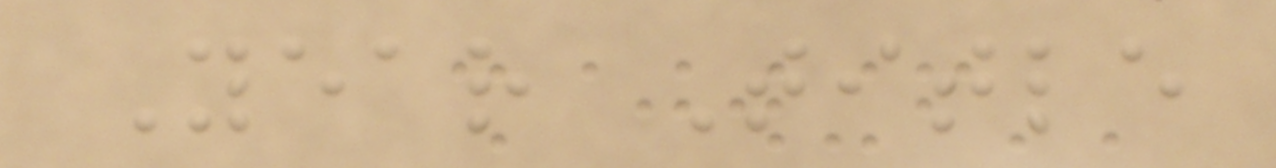Year Title
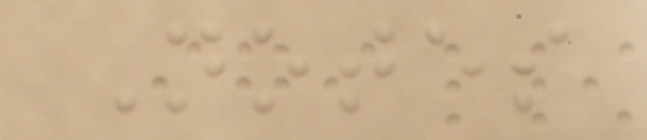Notes
